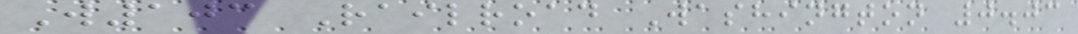W103 Railroad Washington 0.03
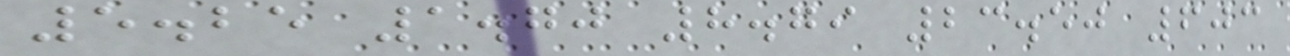5.25 1.70 8.79 23.50 603
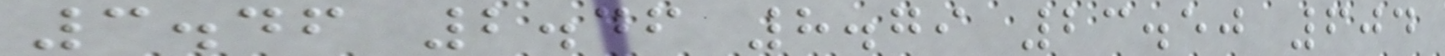3.46 2.46 8.79 23.50 604
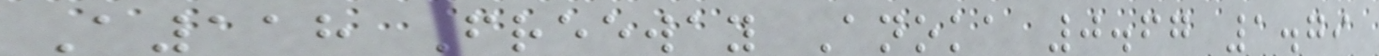A118 Freeway Anoka 0.67 1.79
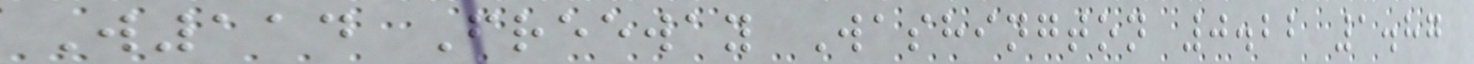W114 Freeway Washington 0.22 1.87
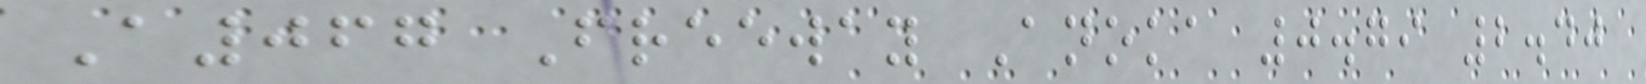A067 Freeway Anoka 0.79 2.40
